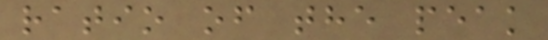ratio of the peak
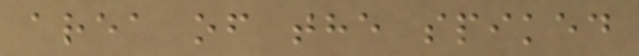area of the spiked
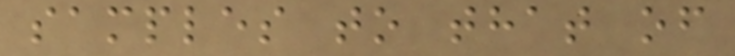samples to that of
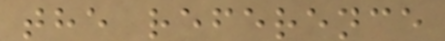the reference
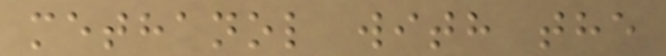methanol with the
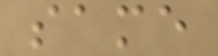same
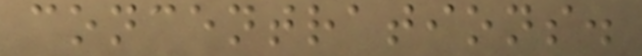concentrations.
